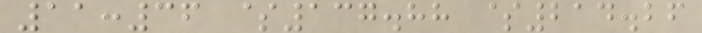11:36 $137.88 $214.26
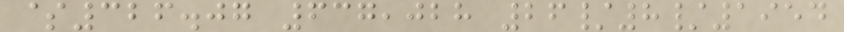$326.07 637,028 26/8/1954
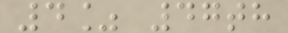4% 47th
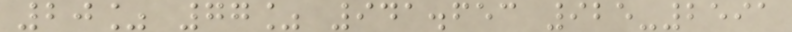20% 77% 941.653 925-2591
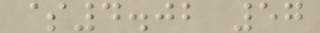$4.02 57
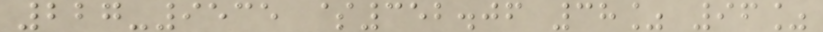227-9535 $352.06 38% 96%
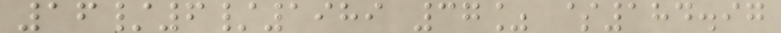16/6/1989 37% $184.97
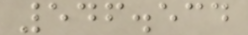546.534
